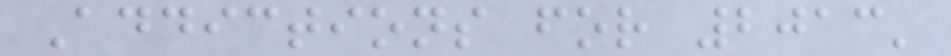Addictions for 2013'
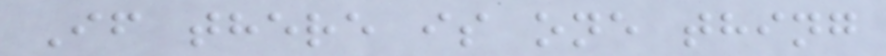If there is one thing
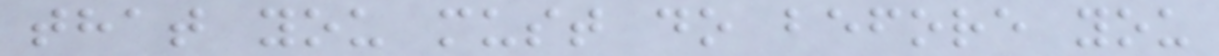that you must do before you
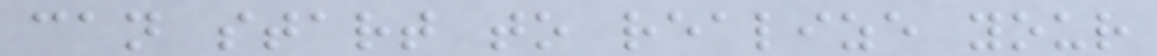can start to realize your
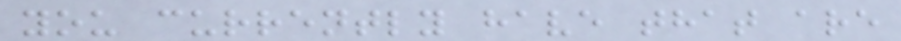you currently have that are
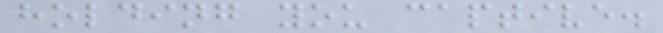holding you captive.
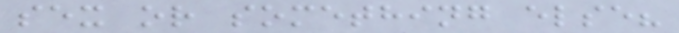sex or something else?
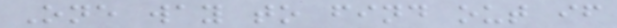One way to find out if
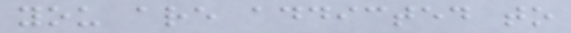you are addicted to
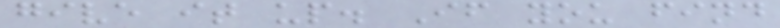give it up. If you find
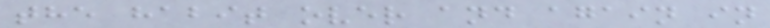the habit over and again in
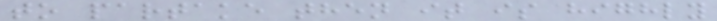to partake then it is highly
